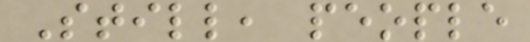Still, people
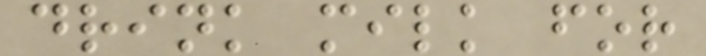drink milk for
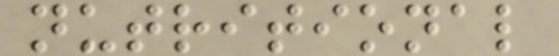nutritional
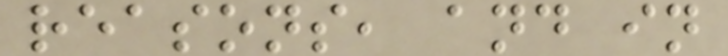reasons, and in
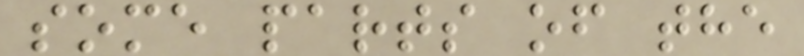some parts of the
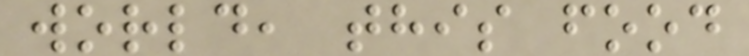world, this food
